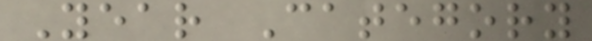Year Category
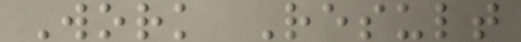Work Result
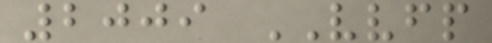2009 VVFP
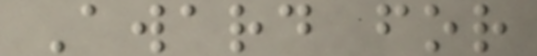Award for
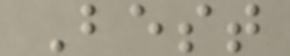Best
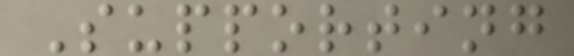Supporting
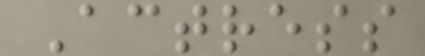Actress
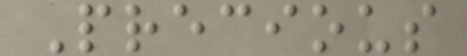Precious
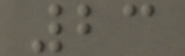23
